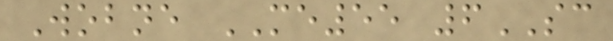Wobne ME55 6SC
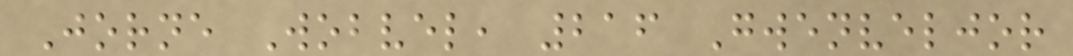Jorne Wobvel, 216 Gwenveljor
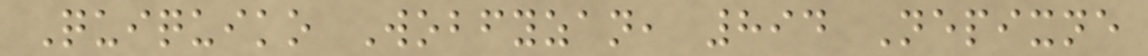Quiquiko Wobfyzan, 894 Nepixne
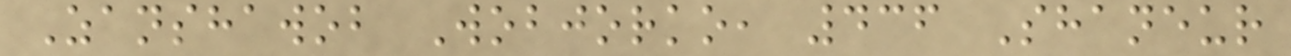Zanshawob Wobjorko, 436 Shaneur
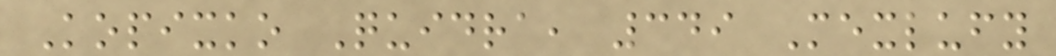Kopixko Quidra, 349 Mexlufy
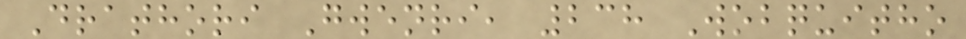Drathori Gwenri, 238 Wobquitho
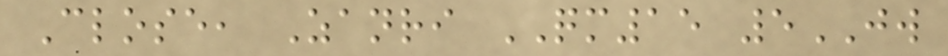Close, Zanri QM15 5JW
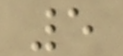5
